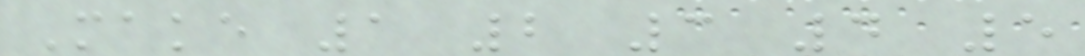Make 1 2 3 4 5
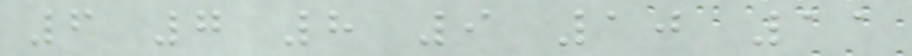6 7 8 9 10 11
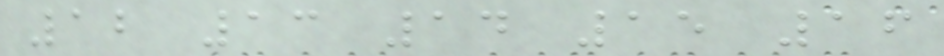12 13 14 15 16
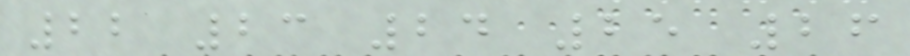22 23 24 25 26
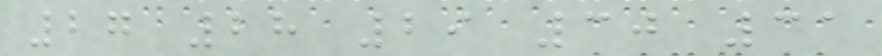27 28 29 30 31
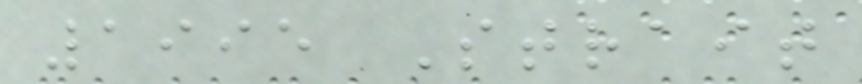1995 Strait
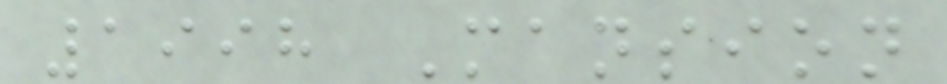1998 Mansion
